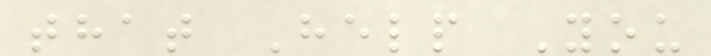that Help You
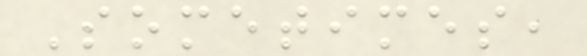Sometimes,
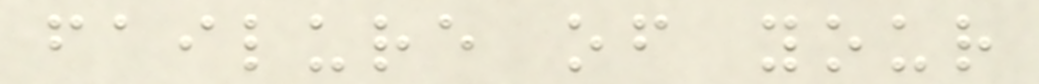failure of your
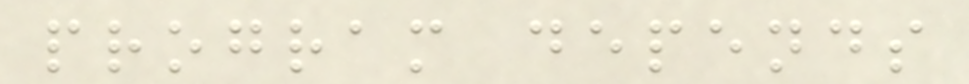program depends
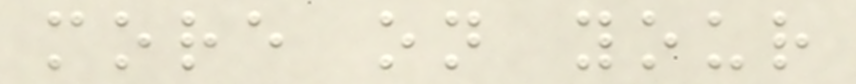more on your
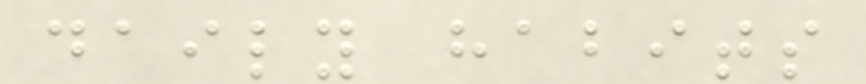daily habits
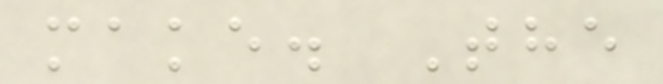make. The
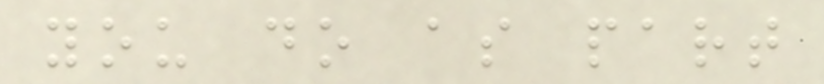you do as part
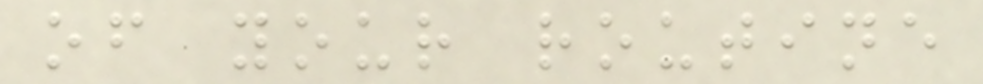of your routine
